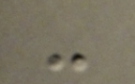-
